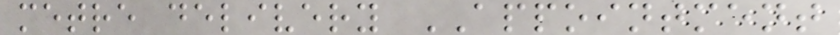metre delivery APPOINTMENT
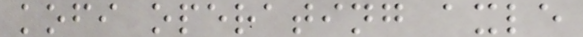kofi operating axle
